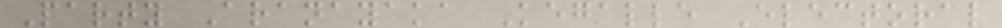Party Aranayaka Kegalle Electoral
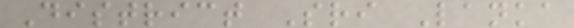District Sri Lanka
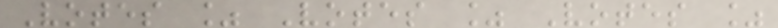Votes % Votes % Votes %
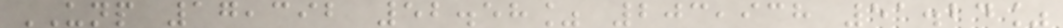UNP 17,392 52.58% 203,938 51.24%
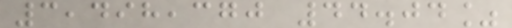3,498,370 44.04%
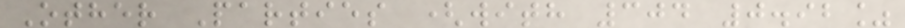Other Parties (with 304 0.92%
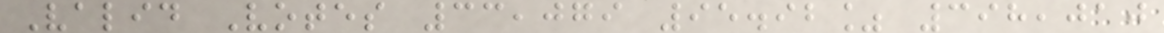Valid Votes 33,079 95.92% 398,010
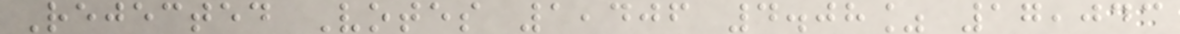Rejected Votes 1,406 4.08% 17,043
